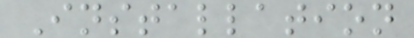Installation
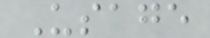Usage
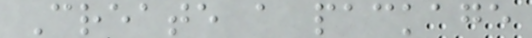Create a package
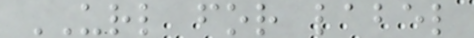URL for label
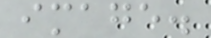image.
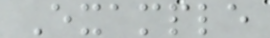Example
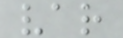var
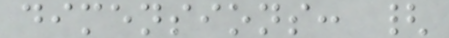dimensions: {
